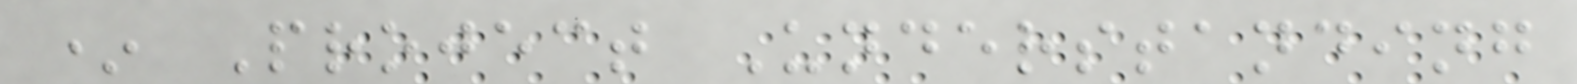* Project Understanding
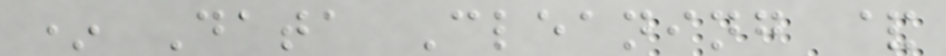* Data Cleaning &
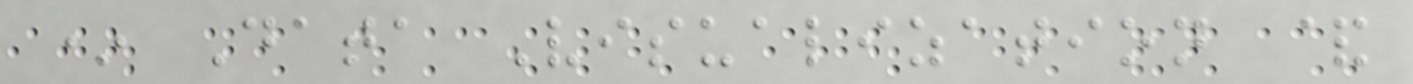* Data Visualization &
